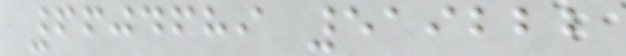6604689 519222
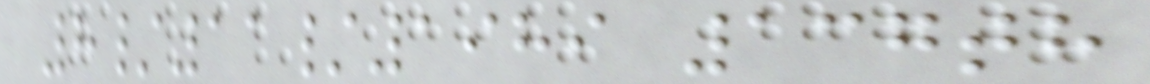8/11/1989 137th
